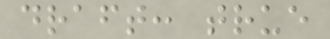draft: true
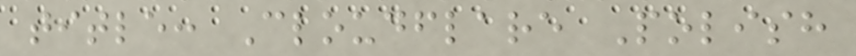title: Cloudflare Polish
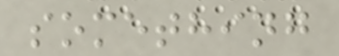something
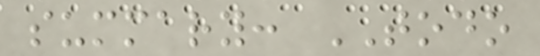summary: TODO
